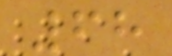68
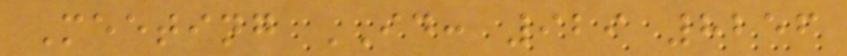Meeting ID: 929 8256
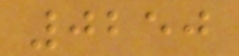0250
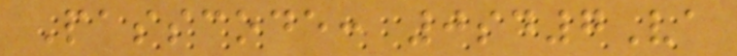Passcode: 0sd7Va
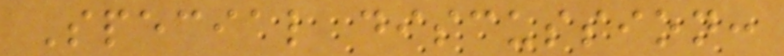Special discussion:
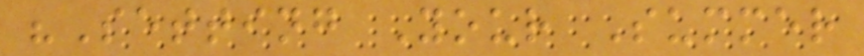"Setting Your Summer
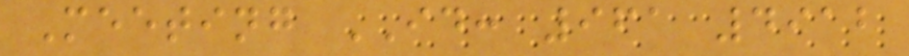Meeting ID: 961 4912
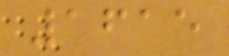1615
